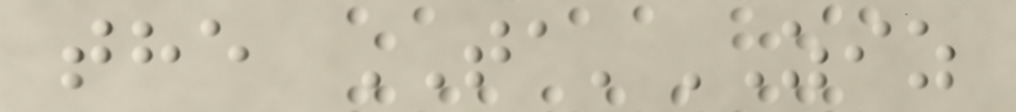the TA'ZIZ
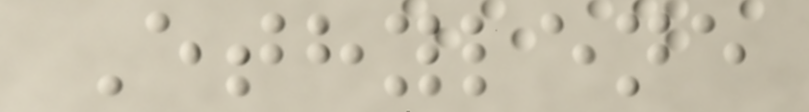Ethylene
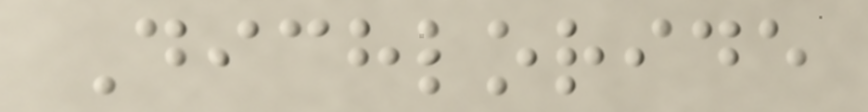Dichloride
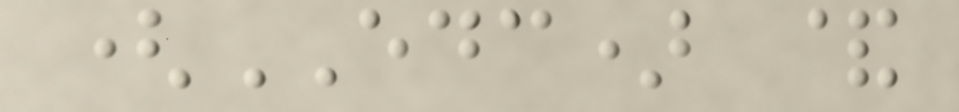(EDC) &
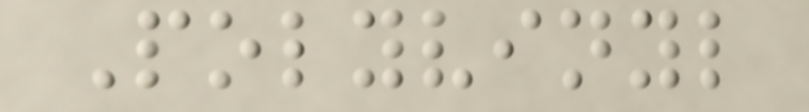Polyvinyl
